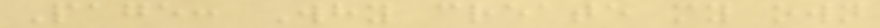Page: Why create my own
